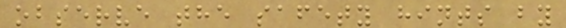observe the safety hints by
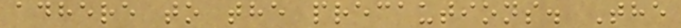adhere to the precautions. The
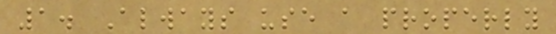1. Always use a properly
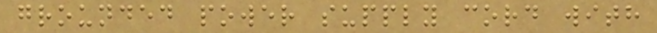grounded power supply cord with
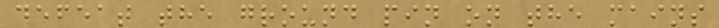defeat the ground pin on the mains
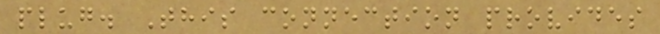plug. This connection provides
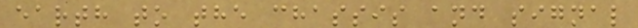earth to the chassis and signal
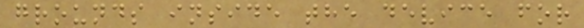grounds inside the device for
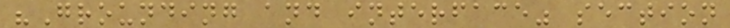"Grounding and interface" section
